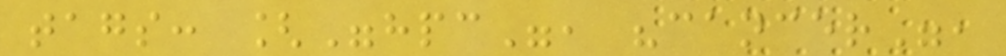tags: ["hpc", "cancer",
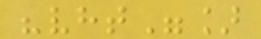"vht"]
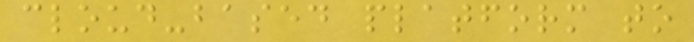cloud-based platform to
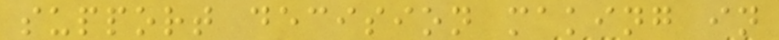support decision making in
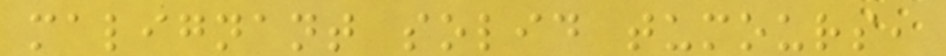malignant solid tumours,
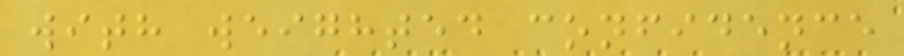with weighted confidence
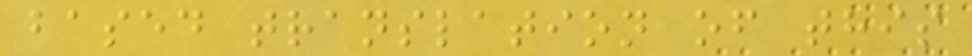based translation of this
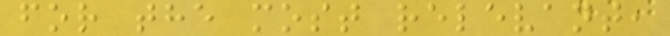for the most relevant,
